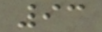93
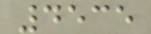4535
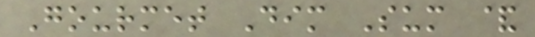Gourmet Dim Sum &
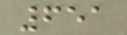651
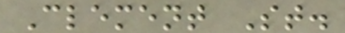Clement St.
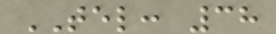TEL: 38
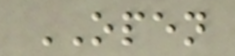OPEN
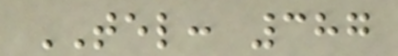TEL: 387
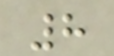8
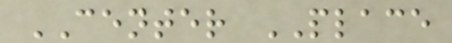CENTER PLACE
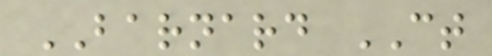BARNARD CT
